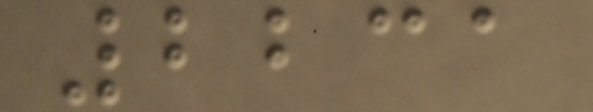2231
